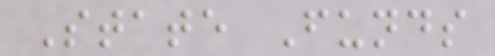State Funds
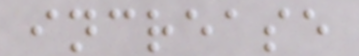increase
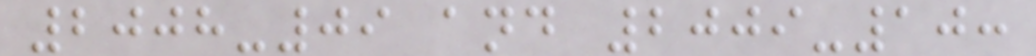2008-09 and 2009-10:
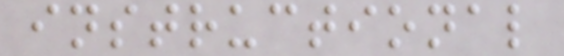instructional
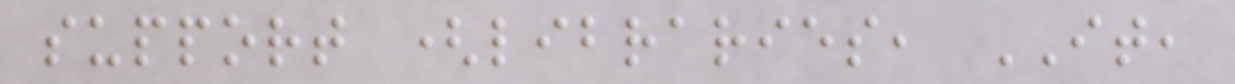support (libraries, IT,
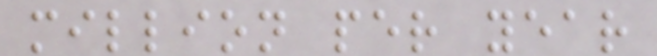million per year
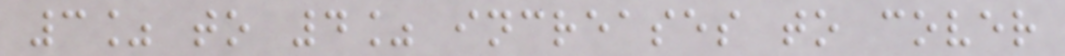3% to 4% increases to cover
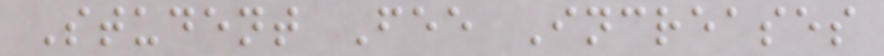Student Fee Increases
